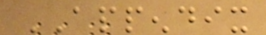APPENDIX
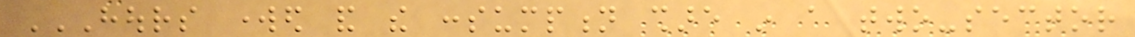HOURS WORKED AND THE CONSUMPTION SHARE IN A TWO-SECTOR
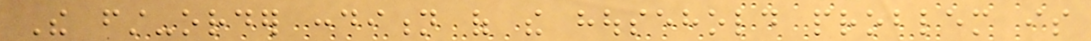The first-order condition of the household problem is
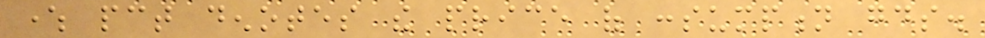where pct denotes the price of consumption goods.
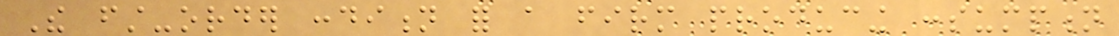The first-order condition for a firm producing consumption
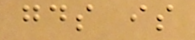goods is
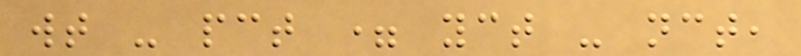wt - pct = yct - nct,
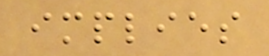implies
